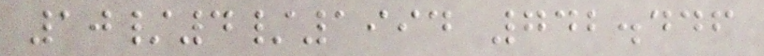10/4/1994 742.446
